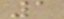1
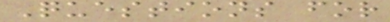Questions for
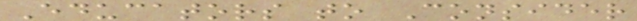Educators to Consider
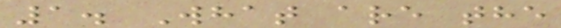1. What are the
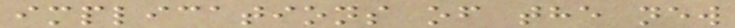implications of the new
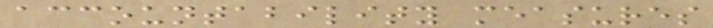accountability measures
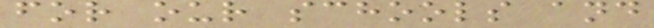for our schools and
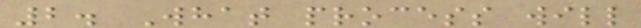2. What process will
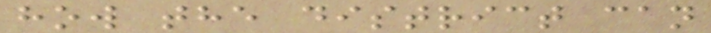how the district can
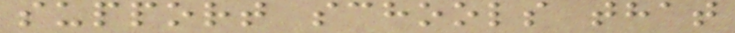support schools that
